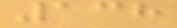138
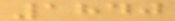1840
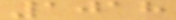1018
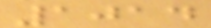1014
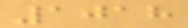1018
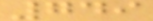749
